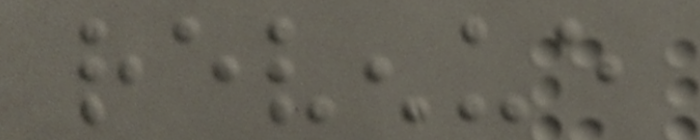revenue
